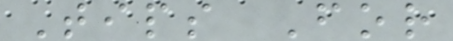Tips For
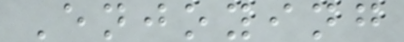Enjoying
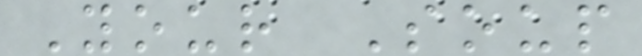Your Soup
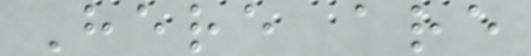Here are
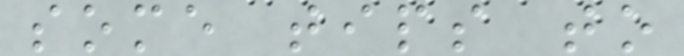some tips to
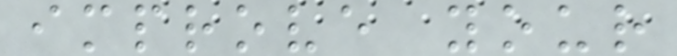improve your
